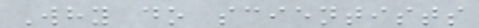Why do scientists
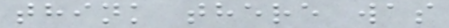think there was
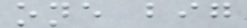one big
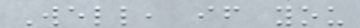Well, if you
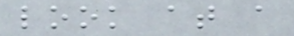look at a
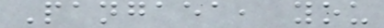Pangaea, you
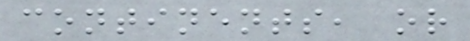continents, or
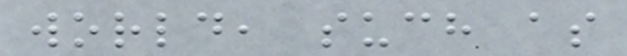world, such as
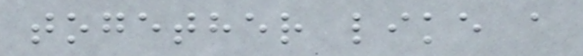together like a
